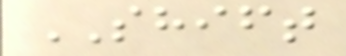SHIFT
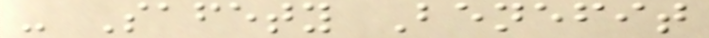- Safety Benefit
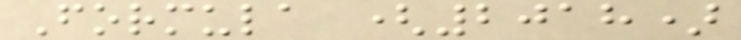Formula (2018)
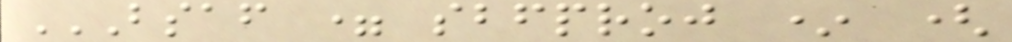BSAF = SBFPROJ * (
